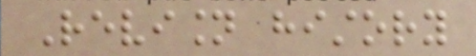Revision history
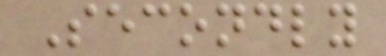Secondly
